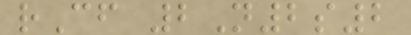rCf 2N2s2
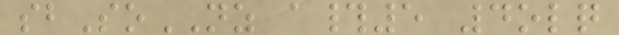sbSoNZ a#5 4olq
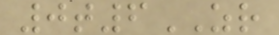0t6ZR
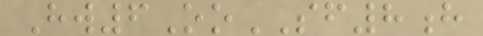Hw6OoSF8h
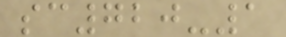sc720-1
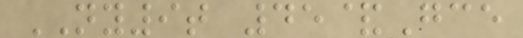NY9t 45&Gce
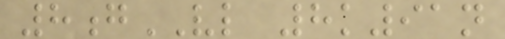8gVL 8k91n
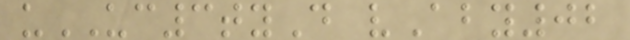uUC3tyD vAby02
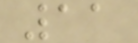11
